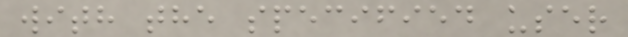with the specified user
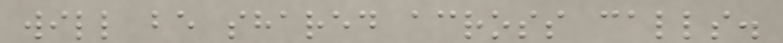will be shared across calls.
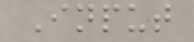Input
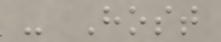- Host
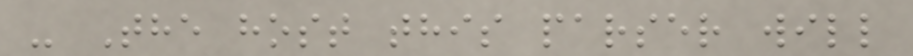- The host this parser will
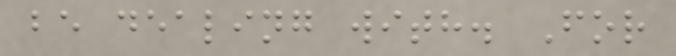be dealing with. For
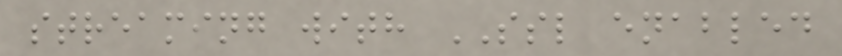streaming with SSL enabled
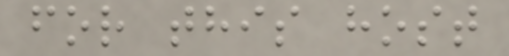for this host
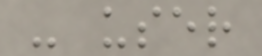- user
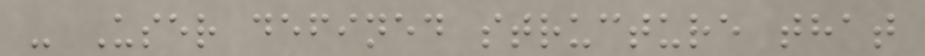- User defined structure that
